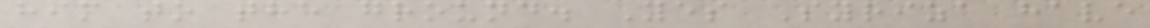him to the ground. Yes Syriza have
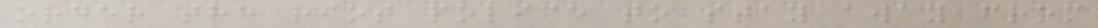order the riot police to stay away from
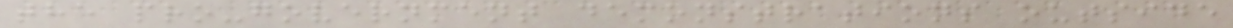the pro-government demonstrations outside
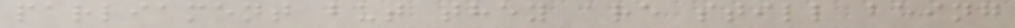parliament but they are still being
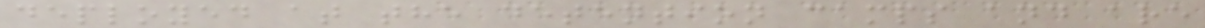deployed at the detention camps and are
